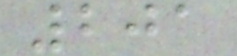201
